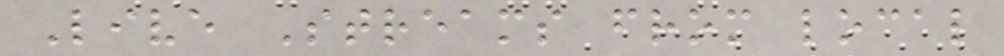Live Streams from local
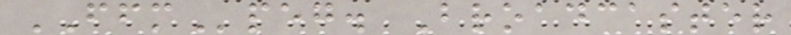FFMpeg. Broadcaster
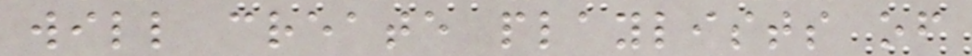will create playlists of
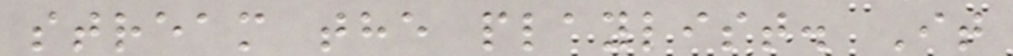stream the playlist. It
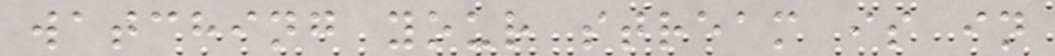watching your stream is in
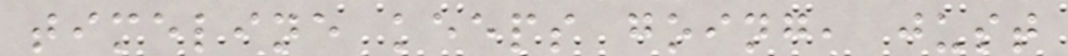timeline keeps going, just
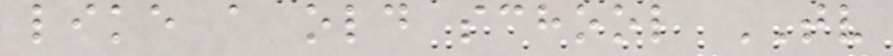like a old school TV
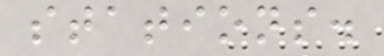stations.
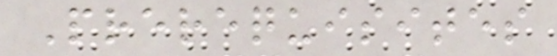Prerequisites
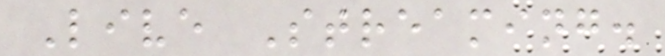Live Streaming.
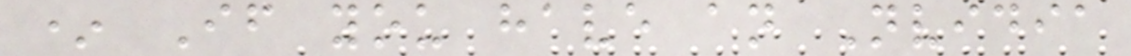* If you have an Nvidia
